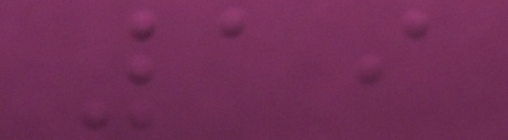19
